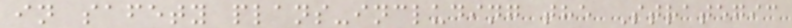in safety plans-including the Strategic
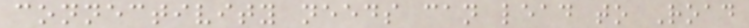connectivity needs can lead to Road
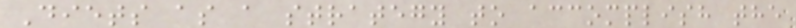Diets as a strategy to accomplish the
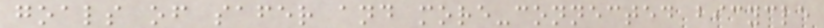goals of safer and more-connected bicycle
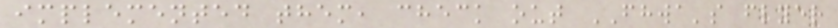implemented them, check out FHWA's flyer
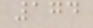174
